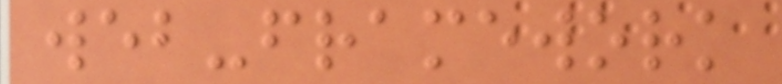web-framework
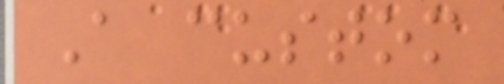A custom
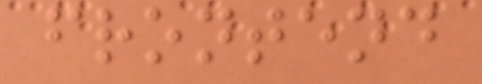frontend
